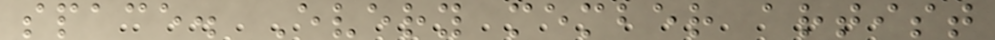space. Every member artist
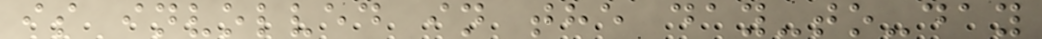is involved in the day-to-day
